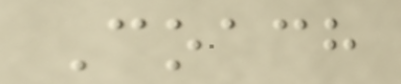Coach
